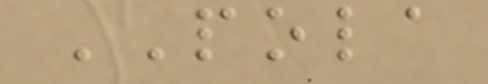POLA
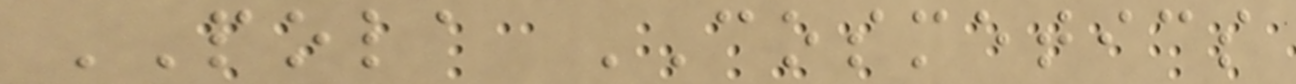POLA COSMETICS
